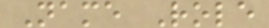Name Role
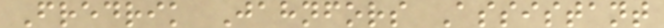Fredrik Jahnfors Assistant
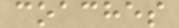coaches
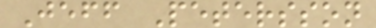Jeff Petersson
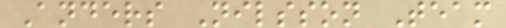Anders Nilsson Team
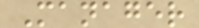Manager
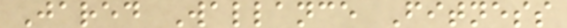Jared Wallance Fitness
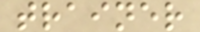trainer
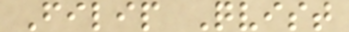Filip Qvist
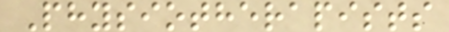Physiotherapists
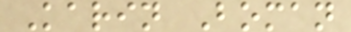Karin Boman
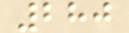280
